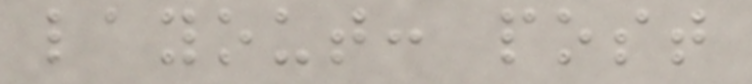layout: post
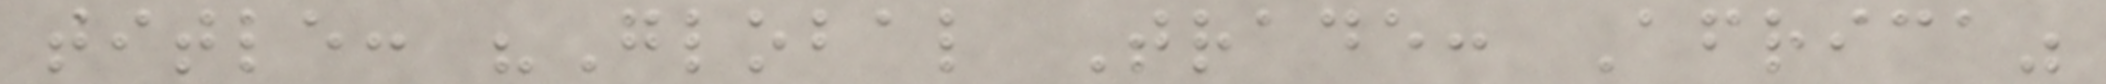title: "Global Trade: Africa"
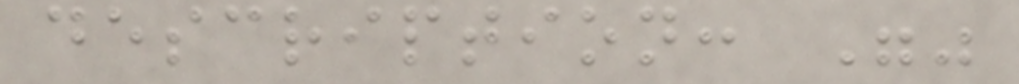description: ""
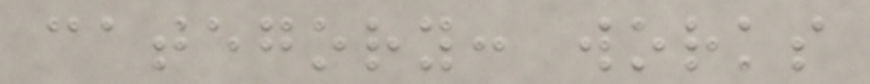category: works
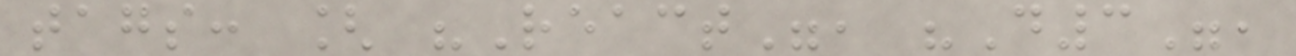tags: [ "React", "D3",
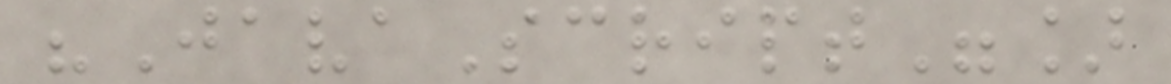"JavaScript"]
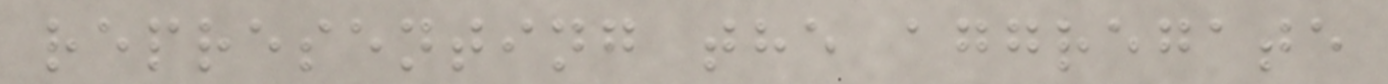representing the aggregate
